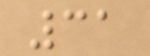31
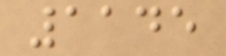1145
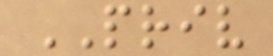PRIV
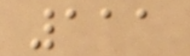111
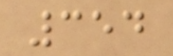354
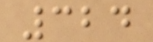324
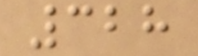328
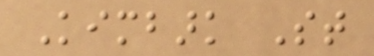Kimbark St
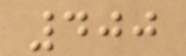400
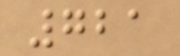721
